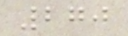270
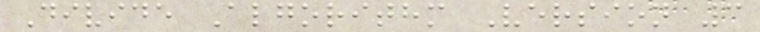Divide Algorithm Version 3
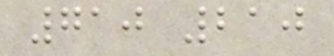710 210
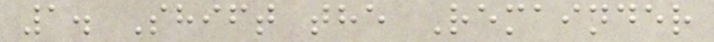1. Shift the Remainder
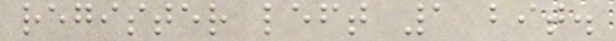register left 1 bit.
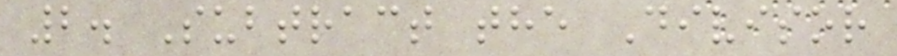2. Subtract the Divisor
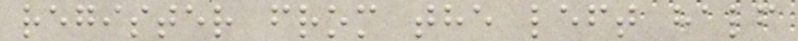register from the left half
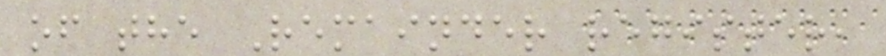of the Remainder register,
